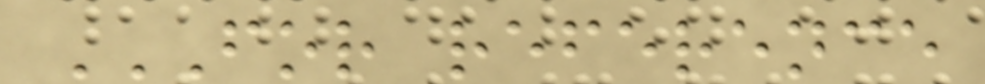FOR REFERENCE
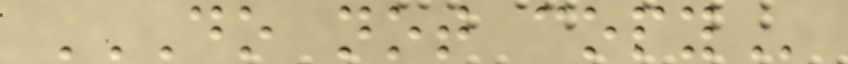DO NOT COPY
